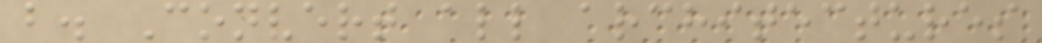b. Convert all architectures
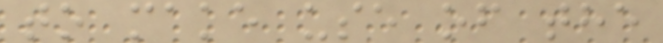to make use of the
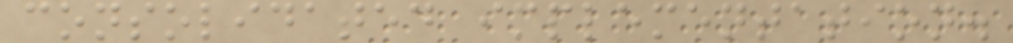consolidated implementation.
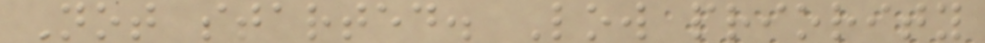Not started. Low priority
